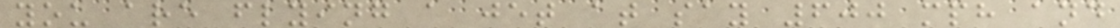you are flying a jet at say 600 mph and
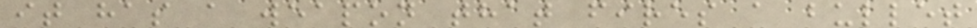it has a weapon that fires a bullet
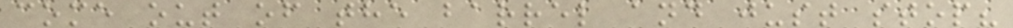come out of the barrel and just stop?
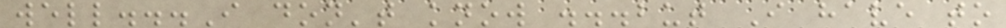well...I don't know ...but I have to
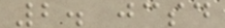2. jcsd
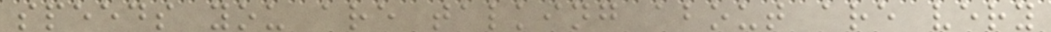speeds you are talking about are very
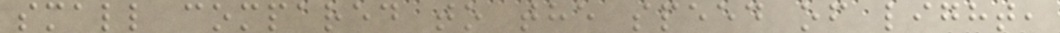small compared to the speed of light,
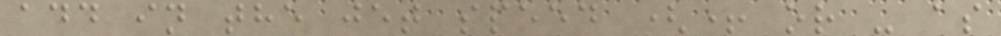add in the jet speed (+ or - as
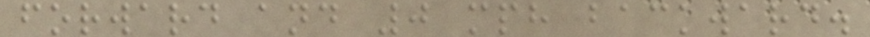forward and 0 mph backward.
